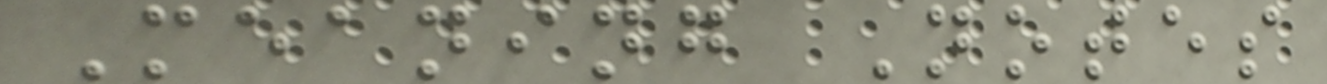Meaning Notes
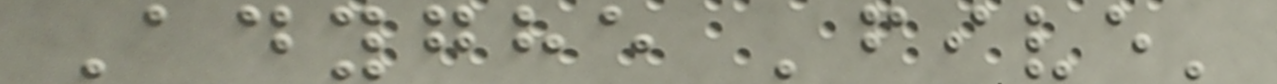Adyghe 'five'
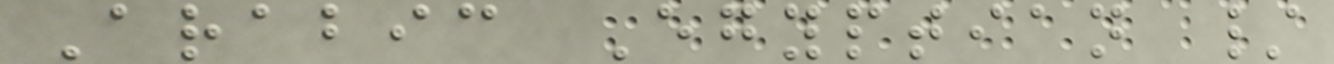Arabic Egyptian /
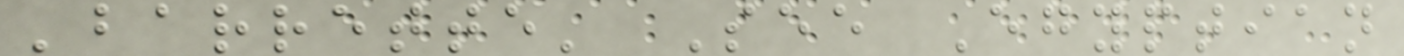'barrette' See Egyptian
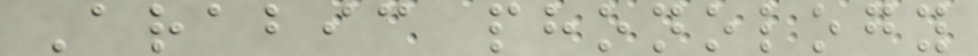Arabic phonology
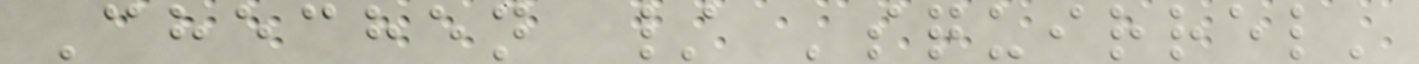Chechen / 'squirrel'
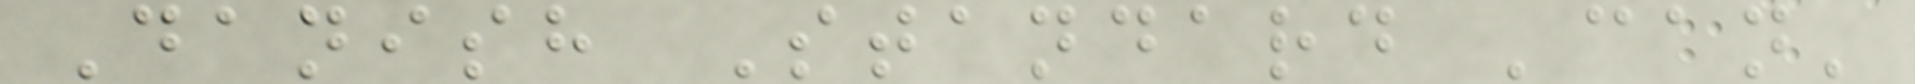Danish Standard 'can'
